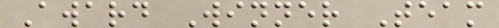Award Winner Team
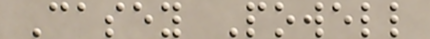Casey Powell
